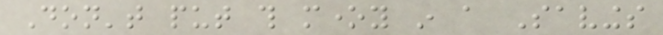Don't put this money in a Savings
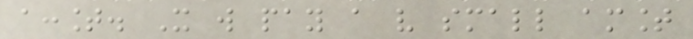account. It will pay a very small amount
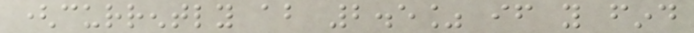(currently about 2.5% if you find
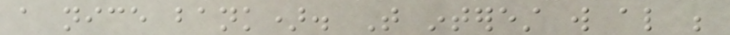a nice bank). That interest will also be
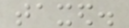taxed.
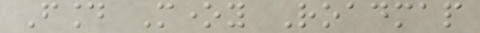Found Money Roadmap
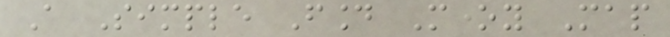A Simple Found Money Map
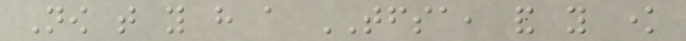Now that you have a TFSA, and you know
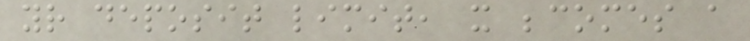your deposit limit, it becomes a
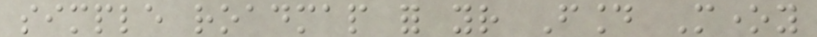simple roadmap for your Found Money
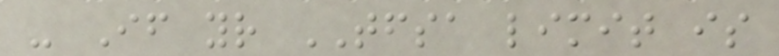- If your TFSA limit is
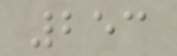253
